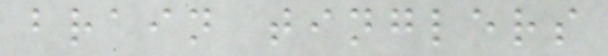brain tinglers
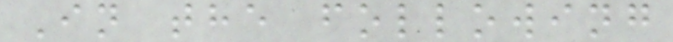In the following
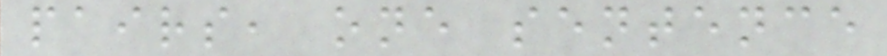pairs, one sentence
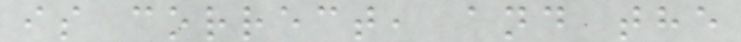is correct, and the
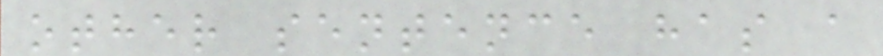other sentence has a
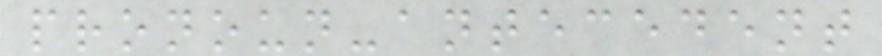pronoun-antecedent
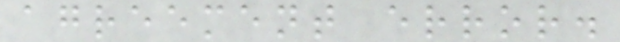agreement error.
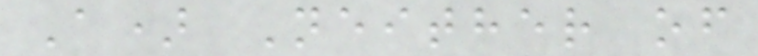A) Neither of
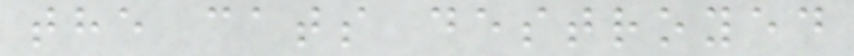the cats destroyed
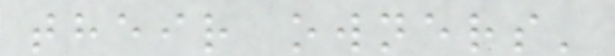their owners'
